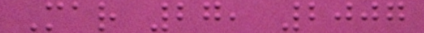Mar 27, 2007
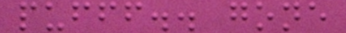pufff.. gone
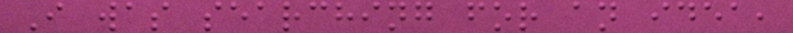I was searching for an idea,
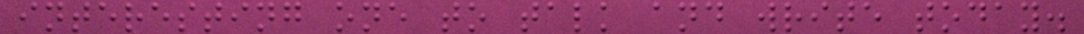interesting one to talk and write today.
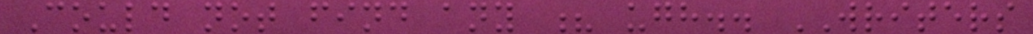Could not find any ? ugh.. WRITERS
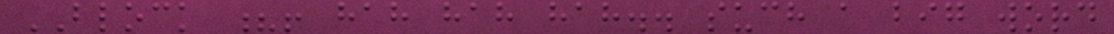BLOCK ?! hah hah hah.. such a big word
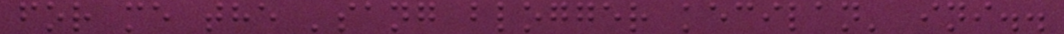for me the 'sang blogger kecilan' ini..
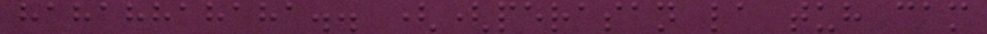hahahhahaha.. ((perasan la tuh cam
